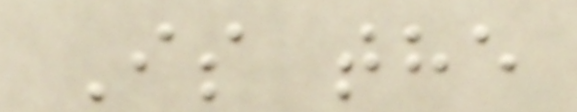Is the
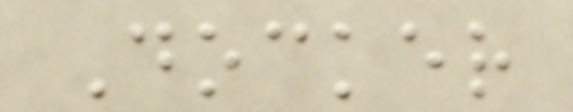Docker
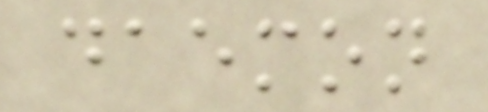daemon
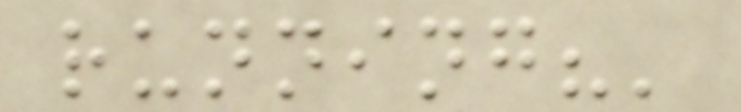running?'
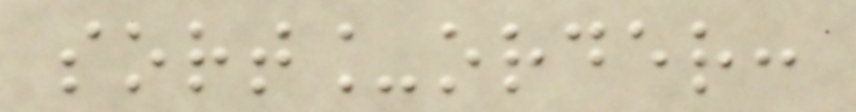sort_order:
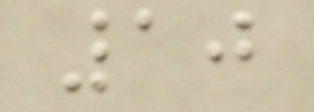10
